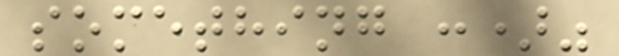something :)"
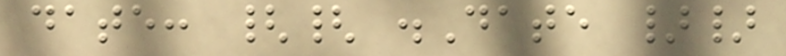date: {{ .Date }}
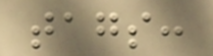tags:
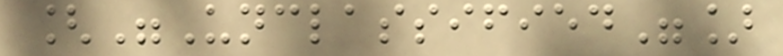["Unclassified"]
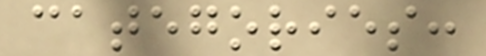categories:
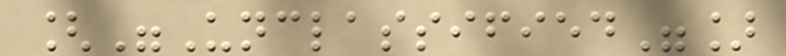["Unclassified"]
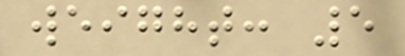weight: 5
